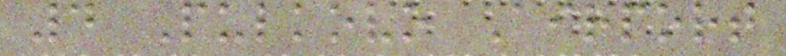4 Pulkovo Airport
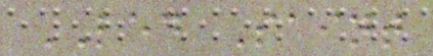LED Saint
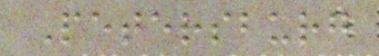Petersburg
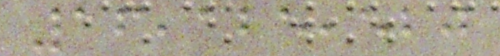16,125,520
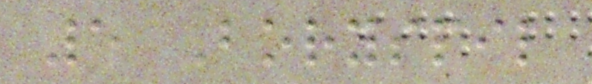5 Boryspil
